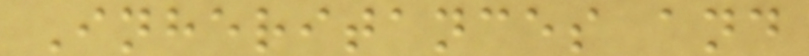Inheritances and
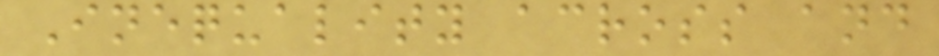Inequality across and
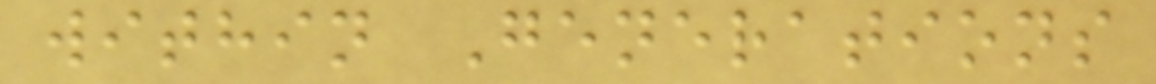within Generations
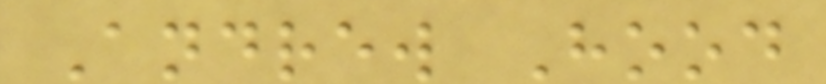Andrew Hood
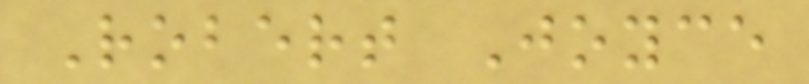Robert Joyce
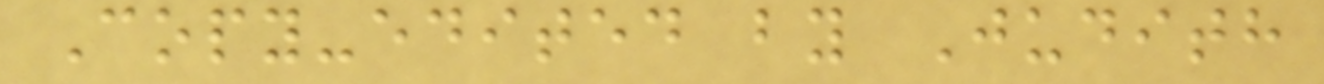Copy-edited by Judith
